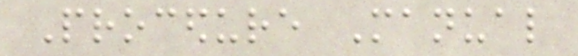Procedure Manual
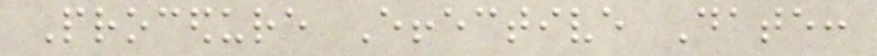Procedure Effective Date:
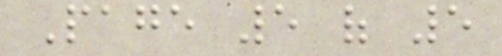Page 5 of 5
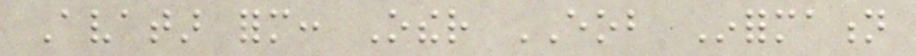Avatar form: Other EOB Information
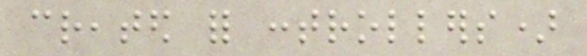created for controllers)
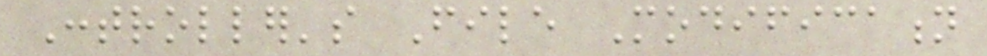Controller's File Modification
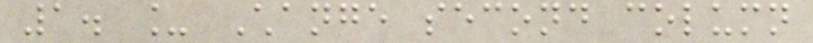1. _ Change second column
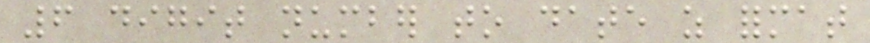6 digit number to date as format
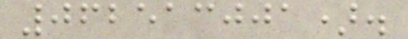062513001).
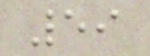59
